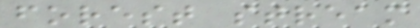forest stream
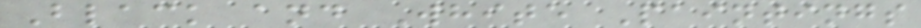Black and White Paintings
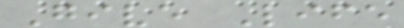Give Life
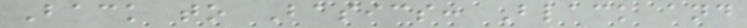Back to Basics: Black and
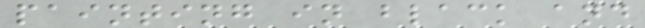painting in black and
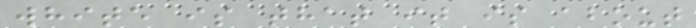white is that it is about
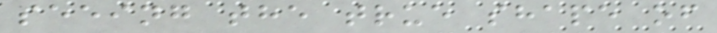seeing the true shape of
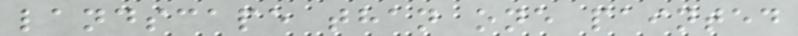landscape than one painted
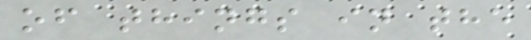of things in the
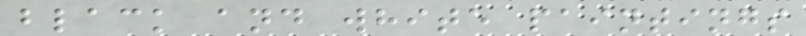black and white paintings
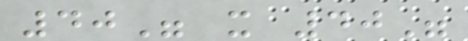40" x 40"
